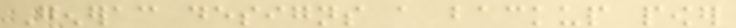Generac designs a backup power
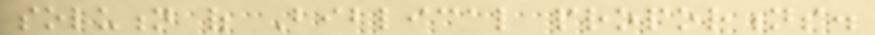solution of Biblical proportions.
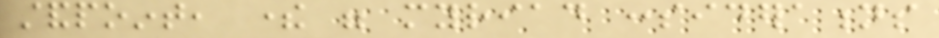standpoint, there were myriad considerations
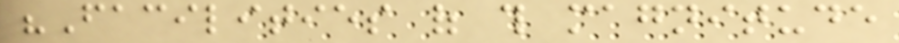"Facilities of this magnitude
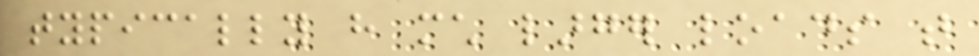typically have much larger loads that
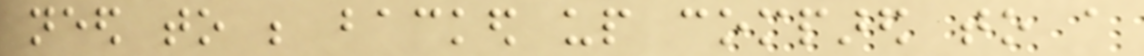need to be backed up compared to a
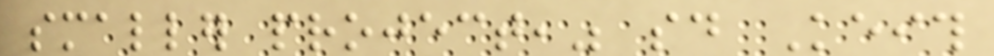smaller project," said Keith
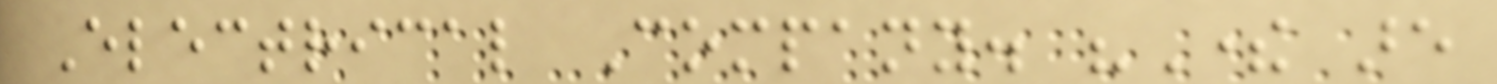Electrical Company. "There are
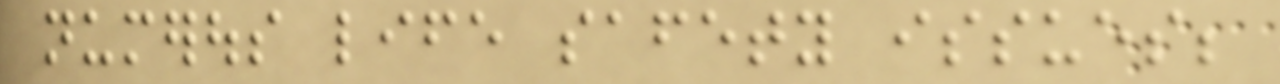numerous life safety issues;
